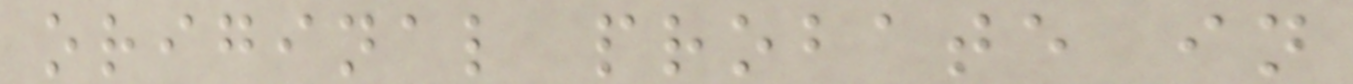original probate in
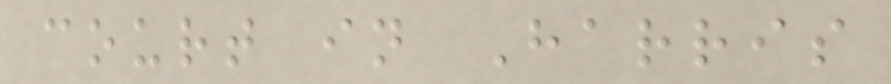court in Harris
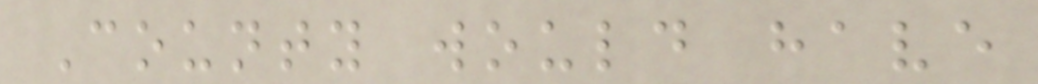County would have
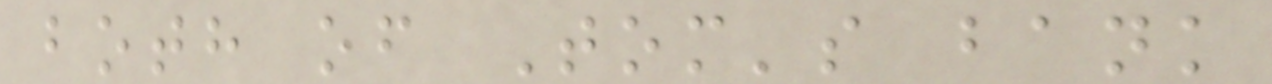both of Tom's bank
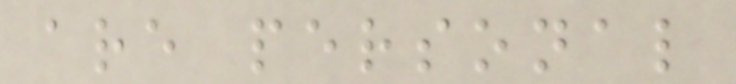are personal
